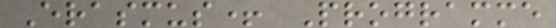Erasmus+ Programme
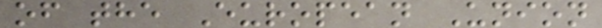of the European Union
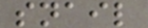snail
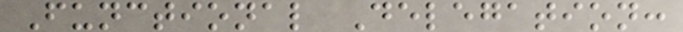Functional Delegation:
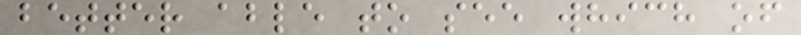better able to see which of
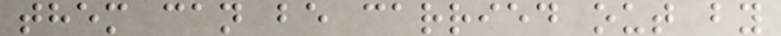them can be carried out by
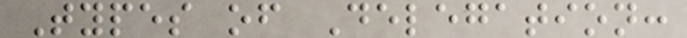Types of Delegation:
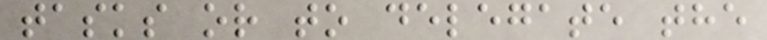tasks or to delegate the
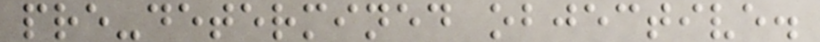pre-determined objective.
